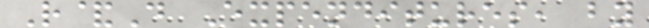R&D Expenditures, by
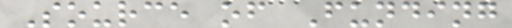Source of Funding
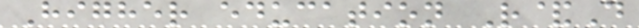Higher education R&D
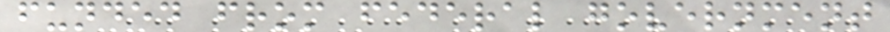funded from federal government
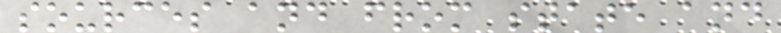sources and from state and
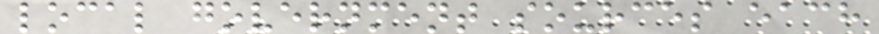local government sources each
